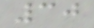30
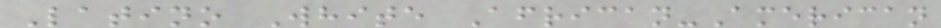Latino White African-American
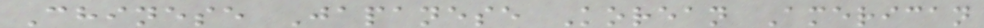Chinese Japanese Korean American
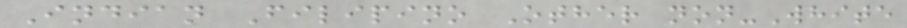Indian Filipino Other non-White
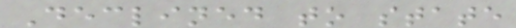Declined to state
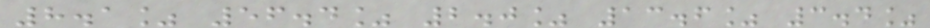8.1% 56.4% 2.0% 13.6% 3.4%
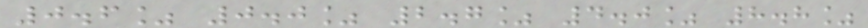0.6% 0.0% 2.7% 4.0% 8.8%
